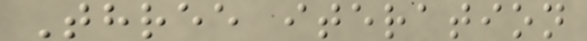Three iteration
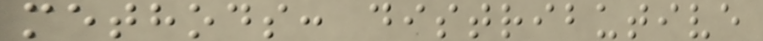methods: distributive
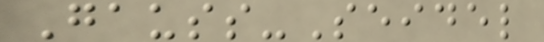Gauss-Seidel
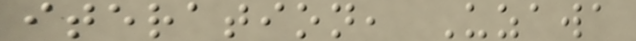iteration, Uzawa
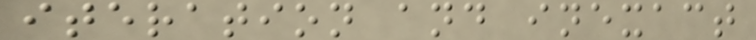iteration and inexact
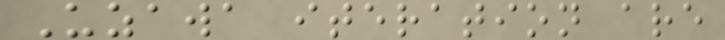Uzawa iteration are
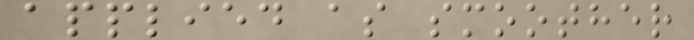applied as smoother
